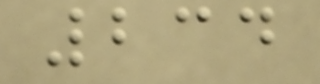234
